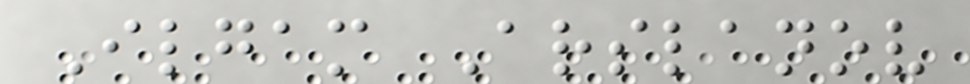Ilgam Arslanov
